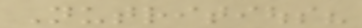Nutritious?
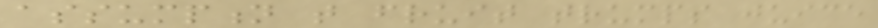assumption that fruit trumps juice
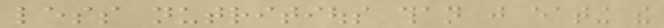less nutritious than just eating the
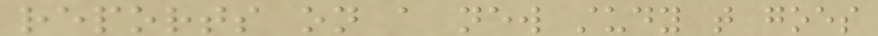reports on a new study that goes
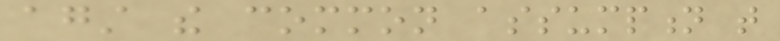against the common assumption that
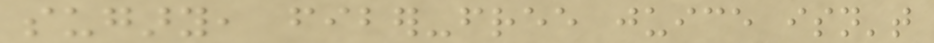sugary, fiber-free juice isn't
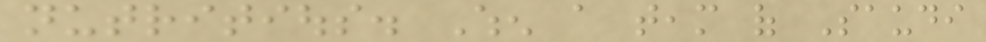nutritious. When a team of Saudi
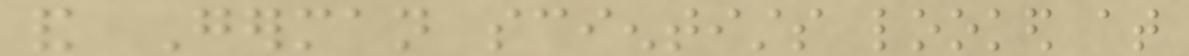and German scientists looked at
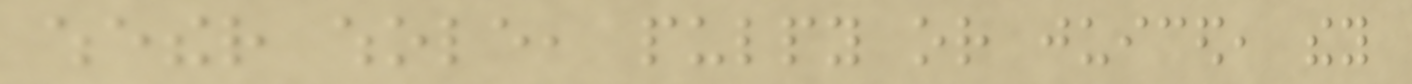whether whole, pulpy or juiced, they
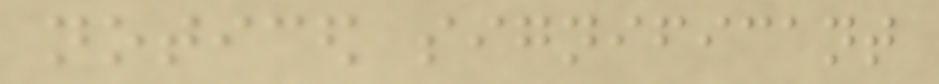noticed significant
